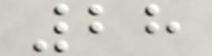28
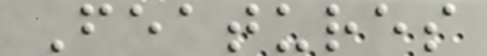Features
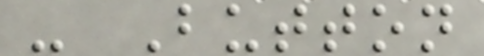- Button
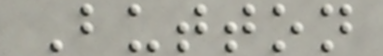Button
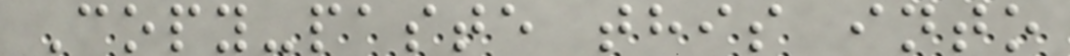Copy-paste this into
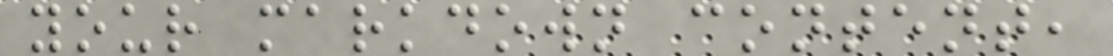your markdown content,
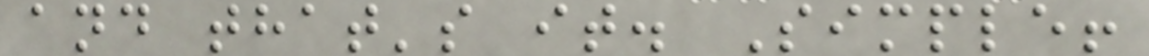and that's it. Simple!
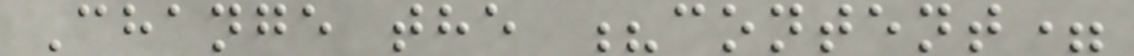Change the ?content=
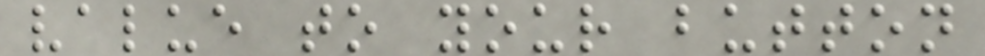value to your button
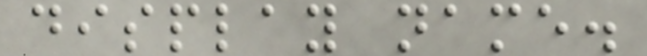display name.
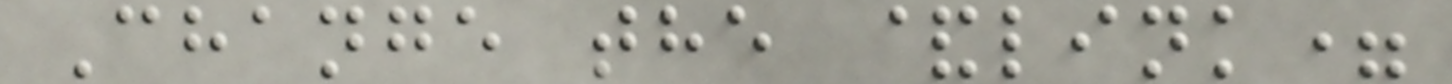Change the &link=
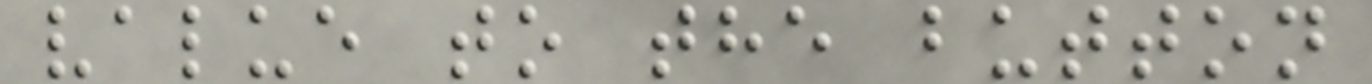value to the button
